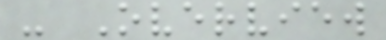- Overview
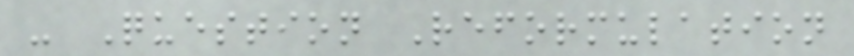- Question Reformulation
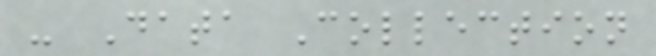- Data Collection
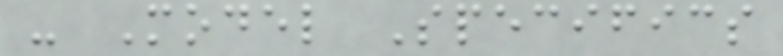- Model Specifics
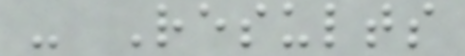- Results
